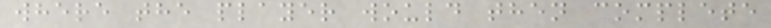where the player would then complete
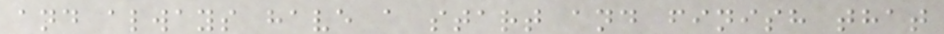and always have a start and finish that
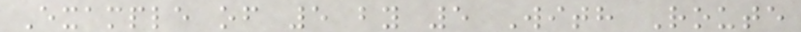Example of 5 by 5 With Route
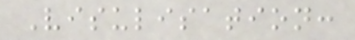Visulisation:
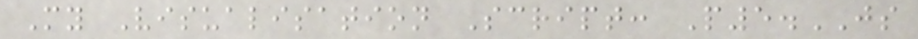My Visualisation Script: P5.JS
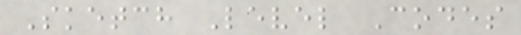Sketch Level Codes
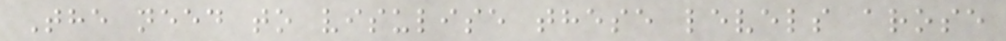The need to visulise these levels arose
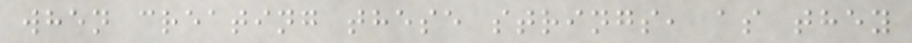when creating these strings, as they
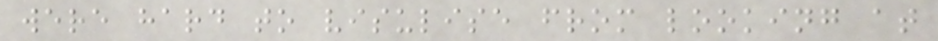were hard to visulise from looking at
